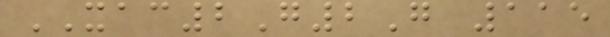XAC2G2G 115
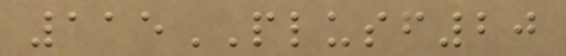115PLUSF20
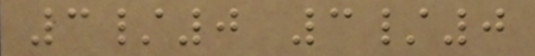3/0 3/0
